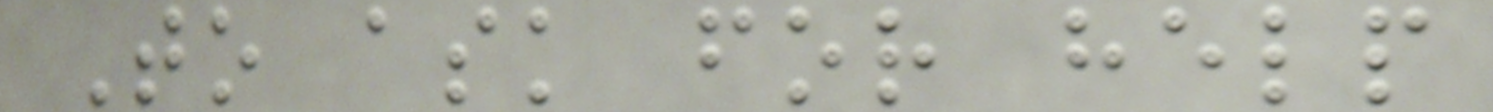To ask for help
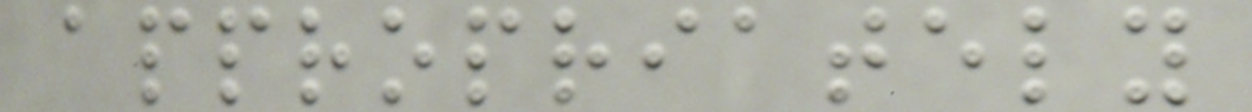appropriately
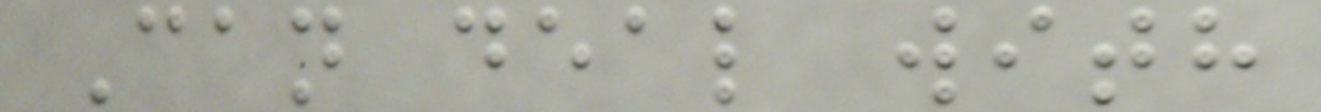Can deal with
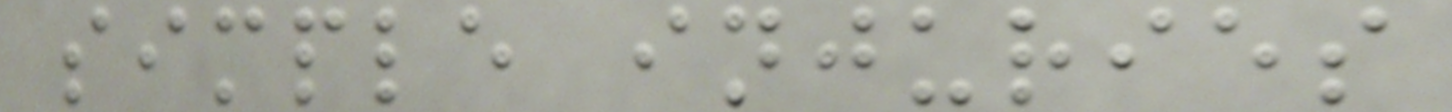simple injuries
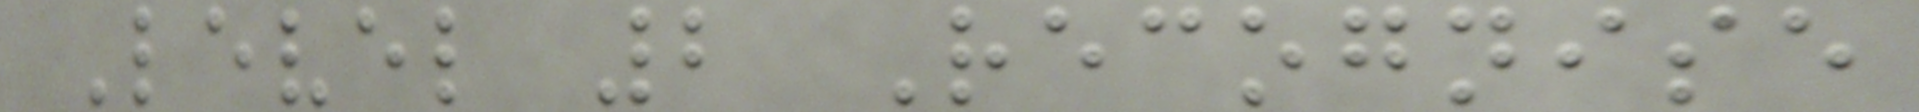Level 2 Recognise
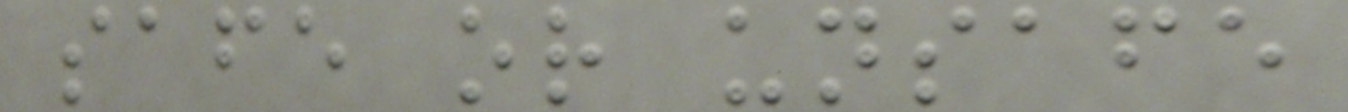safe or unsafe
